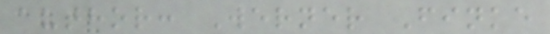author: Werner Finke
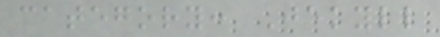category: Jekyll
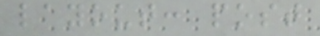layout: post
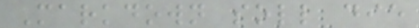Markdown soll die
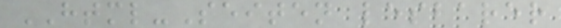HTML-Seiten lesbarer
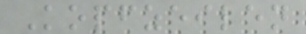Kopfzeilen
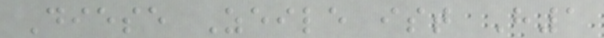Diese Zeile ist H1
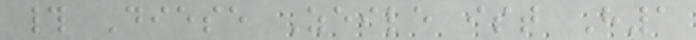# Diese Zeile ist H1
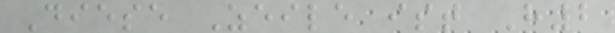Diese Zeile ist H2
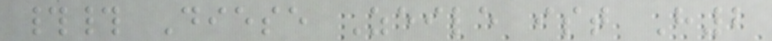## Diese Zeile ist H2
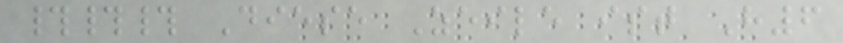### Diese Zeile ist H6
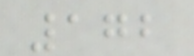172
